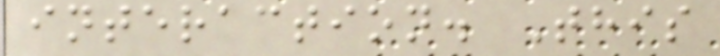interaction. This
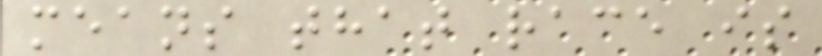means that race is
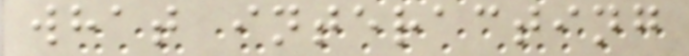what interacting
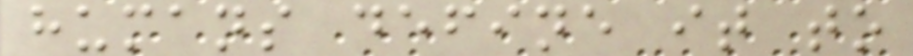humans define it to
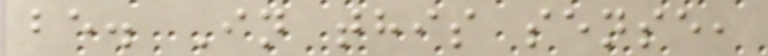be. In this sense,
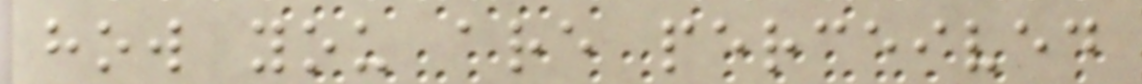how you are perceived
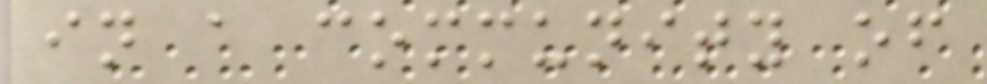in a community of
